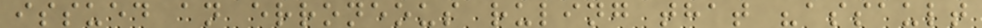issued an erroneous ruling that "assault
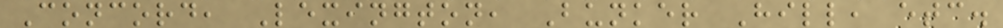Concord, Lexington, Bunker Hill, etc.
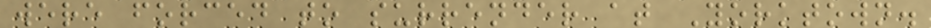were forced to surrender at Yorktown.
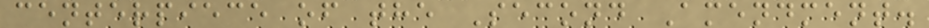centerpiece of the Second Amendment.
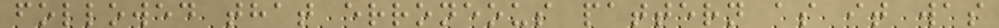followed that erroneous pattern as it was
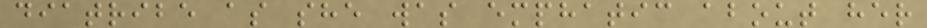diatribe as she was emphatic about her
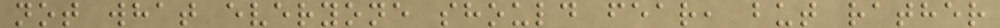not what everyone should fear, but rather
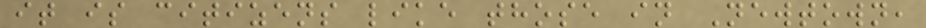it is citizens like those in Newtown,
